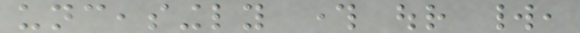unceasingly through our world,
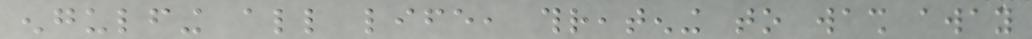engulfing all life, threatening to wash away
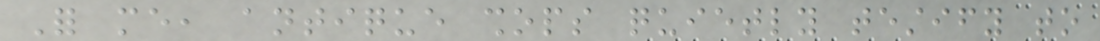For me, antique shops quietly testify to
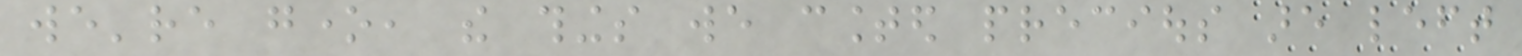we're gone, the things we counted precious are left
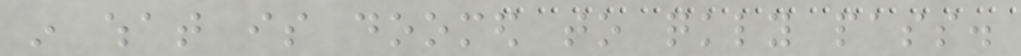in what is doomed to quickly pass.
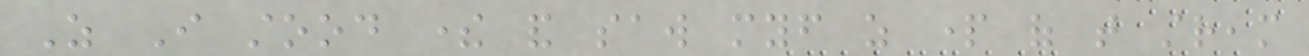As I stood there and saw myself as part of that stream
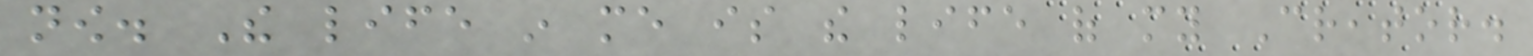now. The life in me is the life of my Creator.
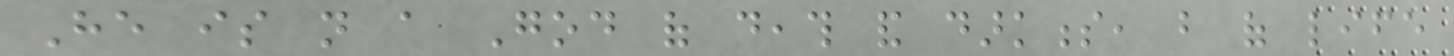He is not a God of death and darkness, but of life
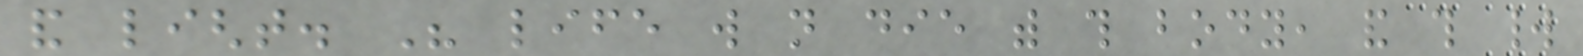and light. His life will not die with this body, and this world
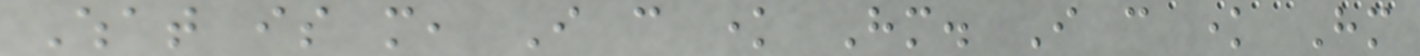What is more, I can know Him. I can know Him
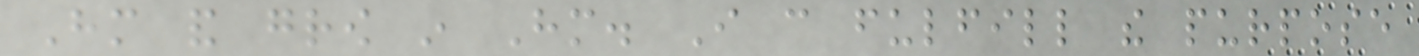Him and grow in Him. I can fulfill the purpose
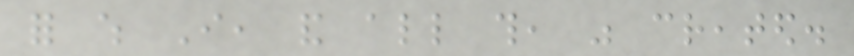for which I, and all this, was created.
